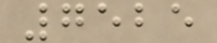7525
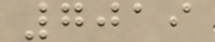7019
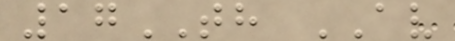17TH AV
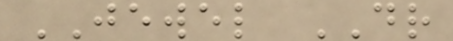JEWEL DR
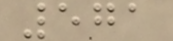571
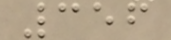356
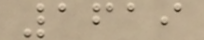1619
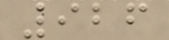926
